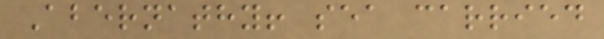Abernathy! sea carried
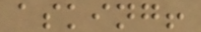asking!
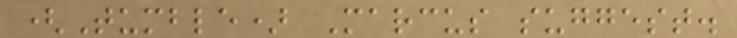(Tumble) Marcus suggest.
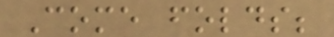Come folds;
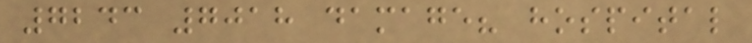7243 7018 damage? hospital
